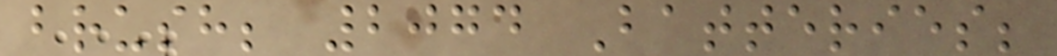brush; 2074 Batteries;
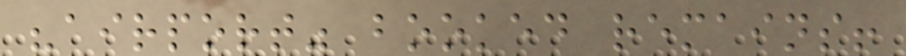"airport" booked remains!
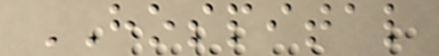HOSPITAL
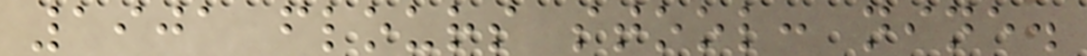1901 flours stool: nine.
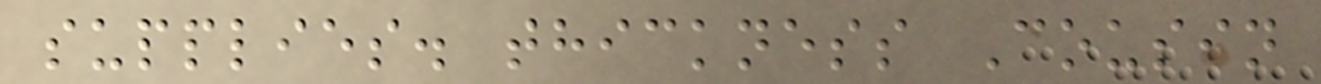supplies. thickness Cousin
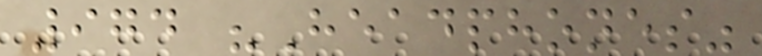974 "Headphones"
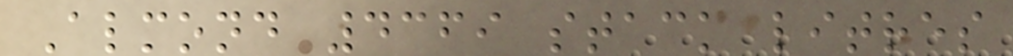Almond 4369 stack litres
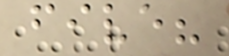five?
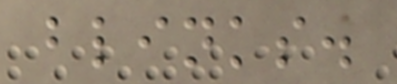blinks.
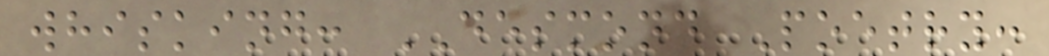whisking: DESMOND Poetry:
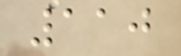110
